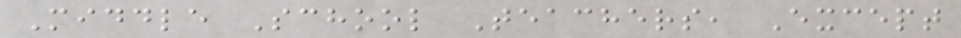Middle School Teachers, Except
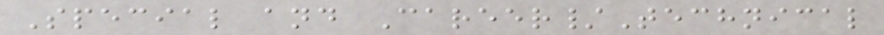Special and Career/Technical
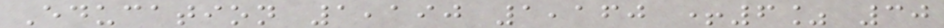Education 1,190 1,160 +6% 30
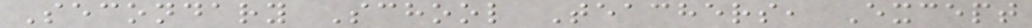Secondary School Teachers, Except
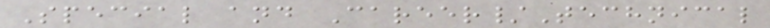Special and Career/Technical
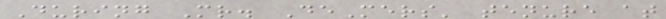During Mr. DeMers' tenure at
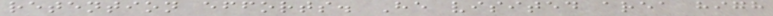retention efforts. He visited area high
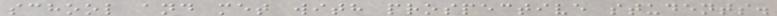school and met with prospective students.
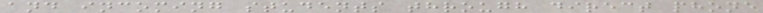and incoming students through direct phone
